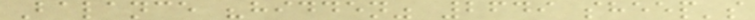Balance "hidden" 2649 sheep's
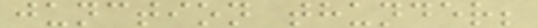junction thunder;
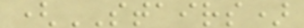(STAIRS)
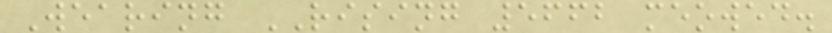Wearing RISING 5662 meowed.
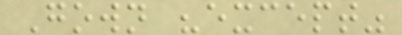Gown "except"
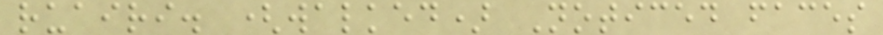ruairi. (walked) Noticed faces
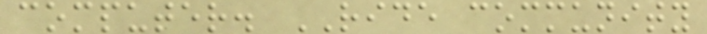computer. RIDE community
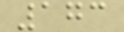173
